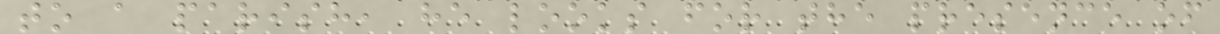to a parish, he looks for the presence of
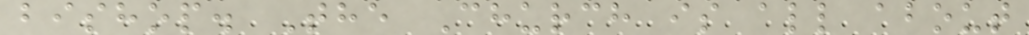bishop. The Church is all about
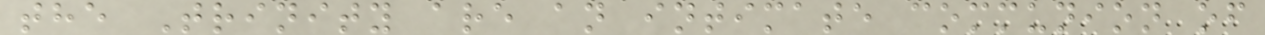the Trinity are an intimate communion of
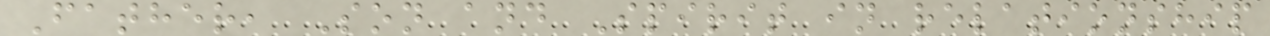Father, Son and Spirit in relationship
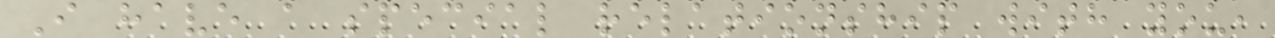I have a special relationship with you,
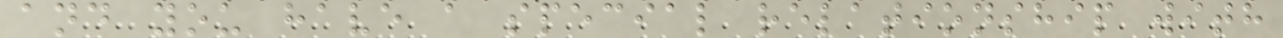and you have a special relationship with
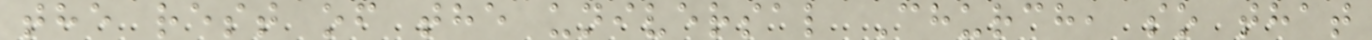the rest of the universal Church, so that
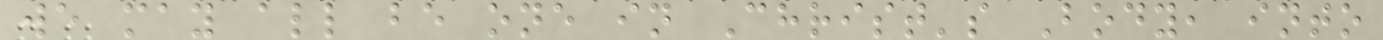we may all be one in Christ's Body, into
